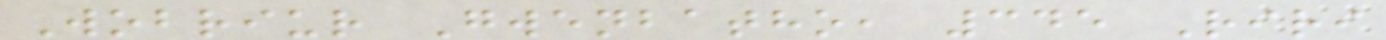Wobriur Gwenbatho, 345 Riri
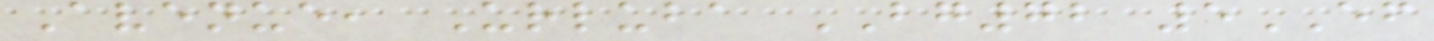Avenue, Urluba BG72 5EF
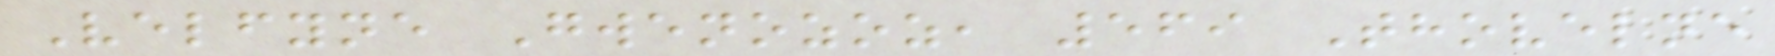Velfyne Gwenozoz, 569 Thovelne
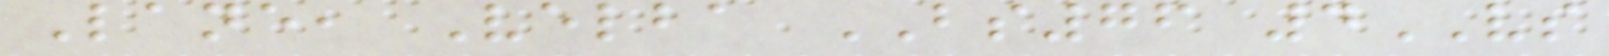Lane, Velba BS76 4VS
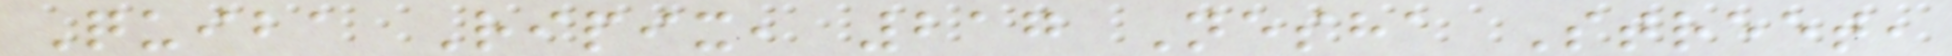Quiba Ripix, 217 Nesha Street,
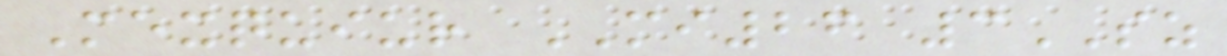Mexquiur MI26 3SZ
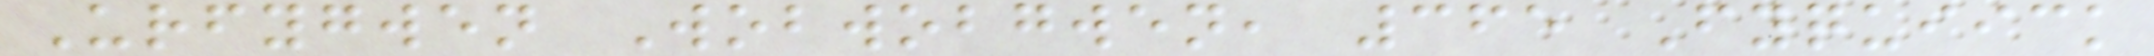Urfygwen Wobwobgwen, 365 Fyquiick
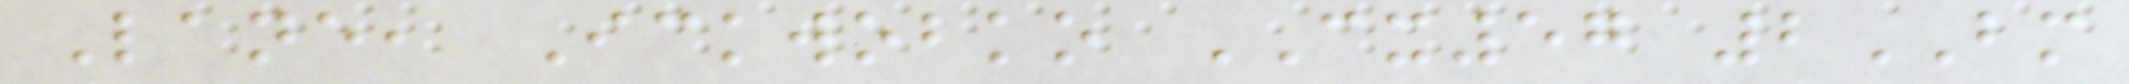Lane, Ickwobko CX57 2BM
